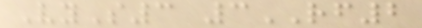VyS3 3RF2
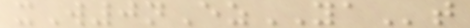xW0nEzYAt
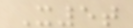X5t
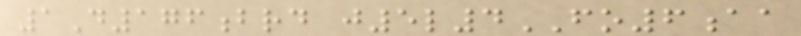1D176brd j5l4FO6aa
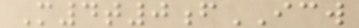M4t0fICW
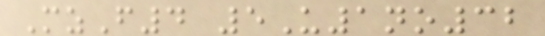MzF4 5U1no32
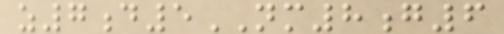z7d5NM8g6
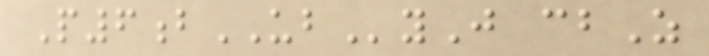P6bUByJ cbZ
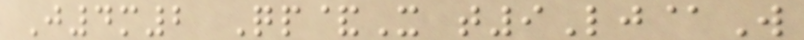J4m2 Qp&X t9Lj@W
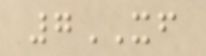7XF
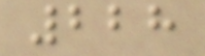228
